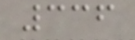336
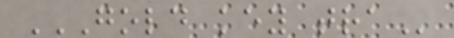GOLD KEY TRA
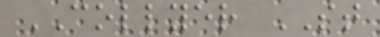COLLYER ST
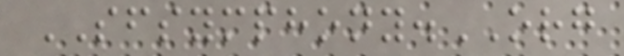SFSYMPHONY.ORG
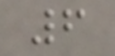6
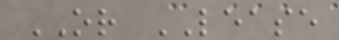OR LEASE
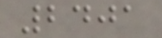2401
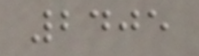2405
